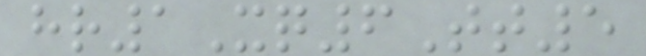hr1Xq6Tt5
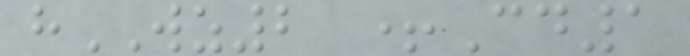hWZ2 +Cd1
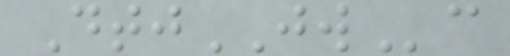DtjJWc
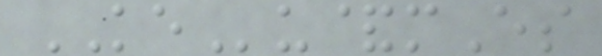KEu&mEs
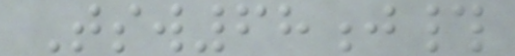Tsw68j#
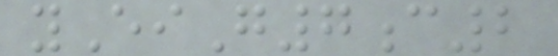yEiG7c2
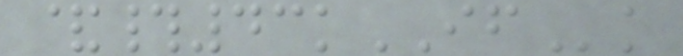&#43kIFk
